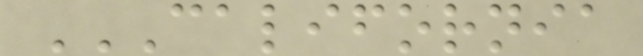CALIFORNIA
